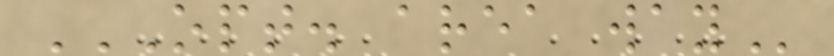OPT. AREA WAY
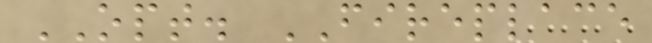OPT. FIREPLACE
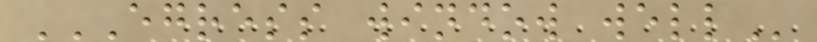EGRESS WINDOW WELL
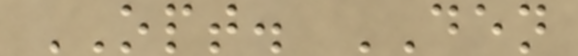OPT. DEN
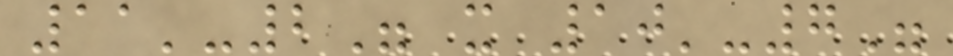11'-2" x 10'-7"
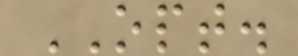OPT.
